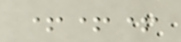+++
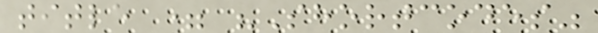title = "Shortcodes"
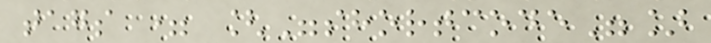tags = ["shortcode"]
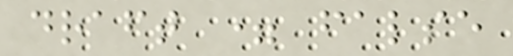draft = false
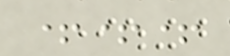+++
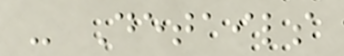- Details
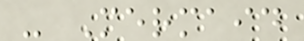- Mermaid
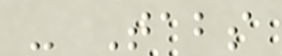- Tabs
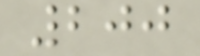200
